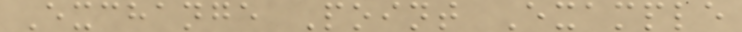Exchange Point Example
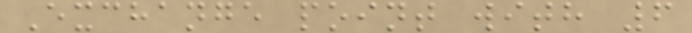Exchange point with 6
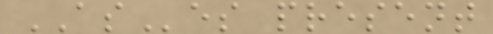ASes present
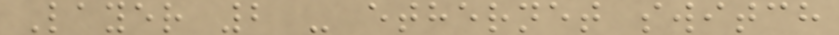Layer 2 - ethernet switch
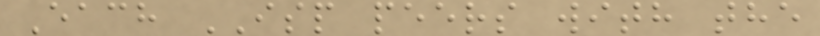Each ISP peers with the
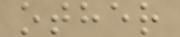other
